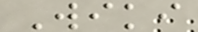Wiki
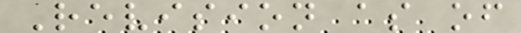Revision as of
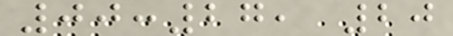00:27, 20
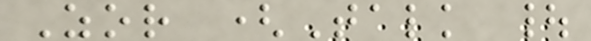Zor (Talk |
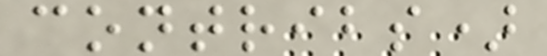contribs)
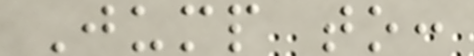Jump to:
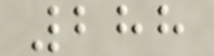288
